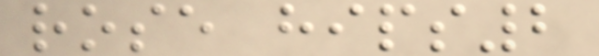rose hips2
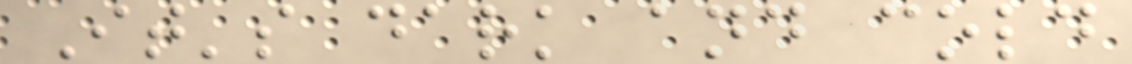It's dark and cold
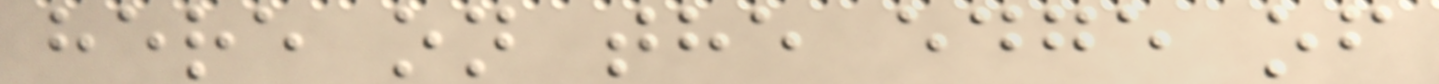here on the edge of
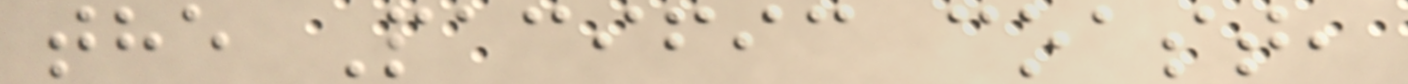the Pacific coast,
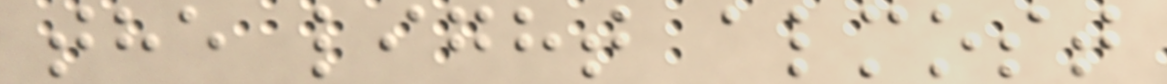the light almost
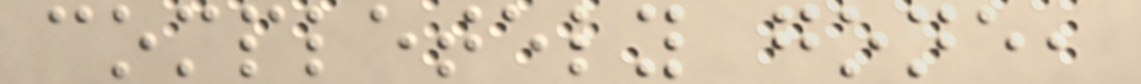completely gone,
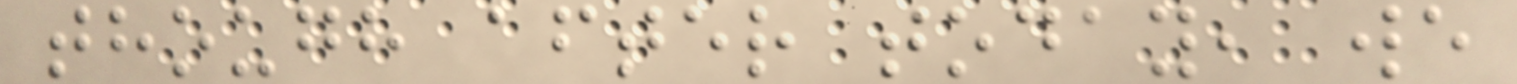though after today, we
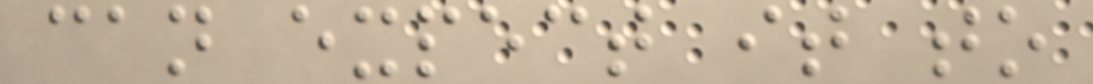can expect it to
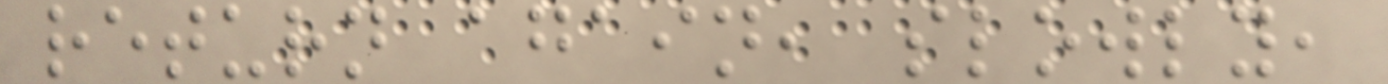return again, slowly,
